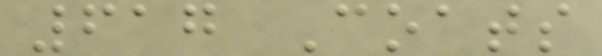617 Coats
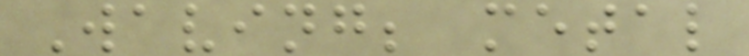Waving; metal
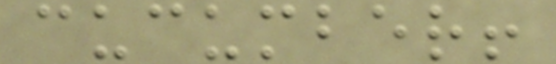cucumber!
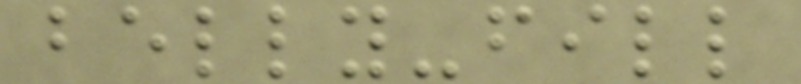belly-fill
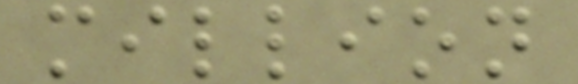million
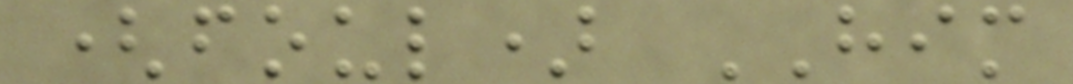(foul) HIM
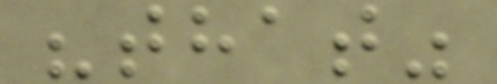"that"
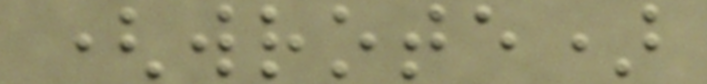(wrote)
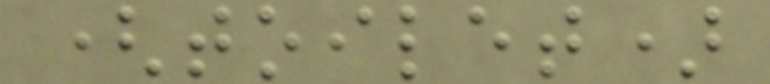(toilet)
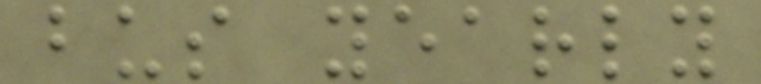bus yearly
